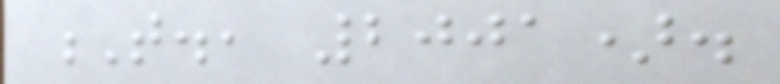T., 2001).
